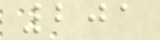201
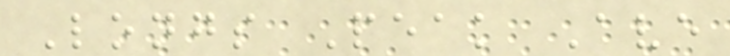Longs Peak Ave
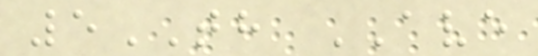5TH AVE
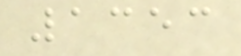1353
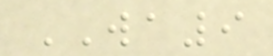WA9
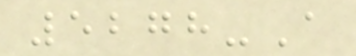5278-A
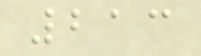213
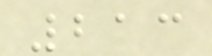213
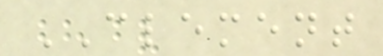CLEMENT
